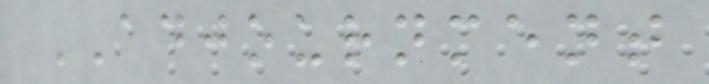ADJOURNMENT
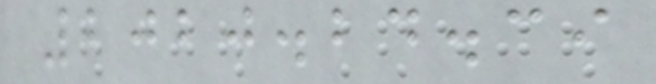2020.24.39
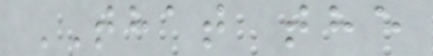THAT the
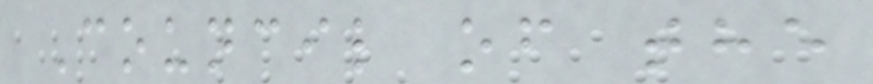Council of the
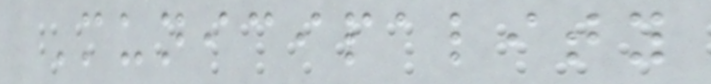Municipality
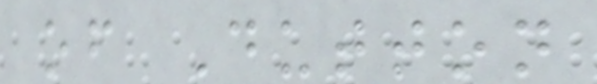of Dutton
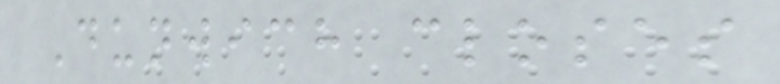Dunwich closes
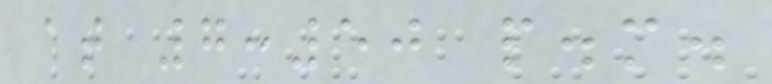at 7:50 p.m.
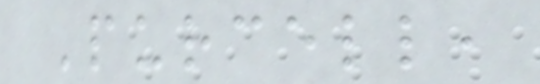Purcell,
